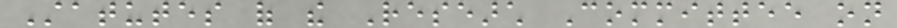Statutes of the Research Committee on
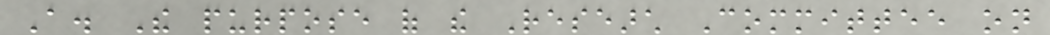A. The purpose of the Research Committee on
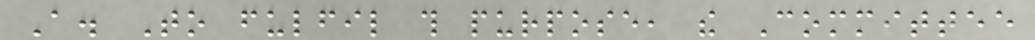A. To fulfil this purpose, the Committee
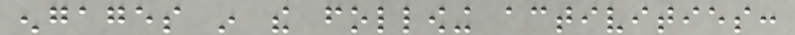engages in the following activities:
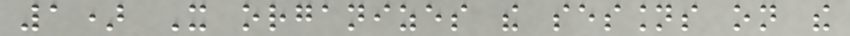1) It organizes the sessions on the
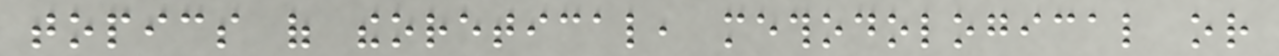topics of theoretical, methodological or
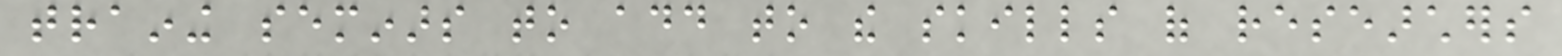training seminars to add to the skills of researchers
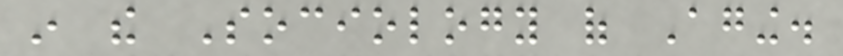in the Sociology of Aging.
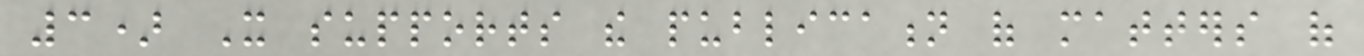3) It supports the publication of matters of
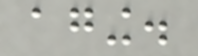aging.
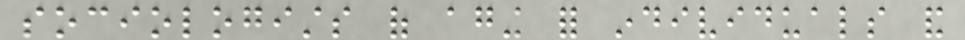sociologists of aging for individuals and
